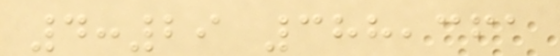4:29 388,361
